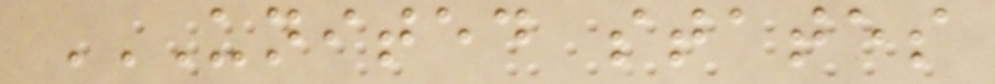UNITED STATES
